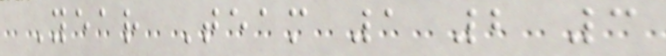Year Team 1 2 3
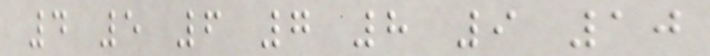4 5 6 7 8 9 10
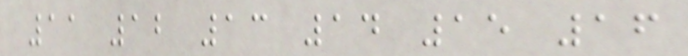11 12 13 14 15 16
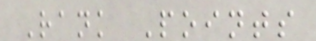Rank Points
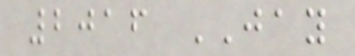2016 JAY
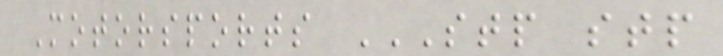Motorsports STP STP
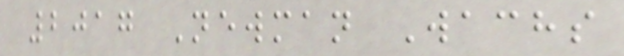2017 Newman Wachs
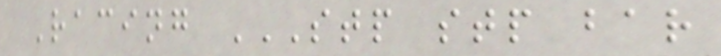Racing STP STP BAR
